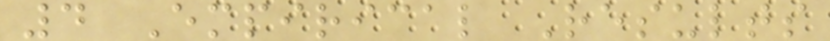4 Empirical Results
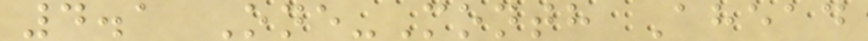4.1 One-Month Ahead
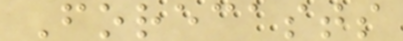Forecasts
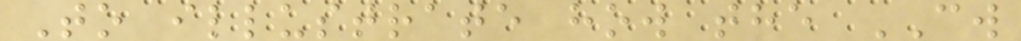To illustrate how the CW
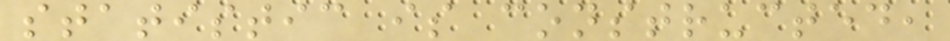statistic is constructed,
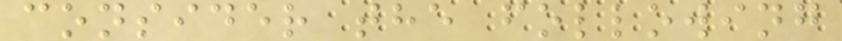consider the following
